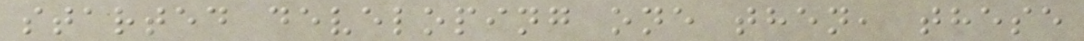started developing one then, these
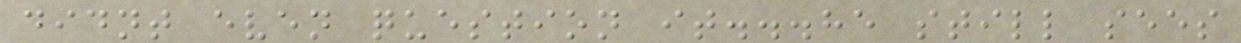didnt even question it...he still sees
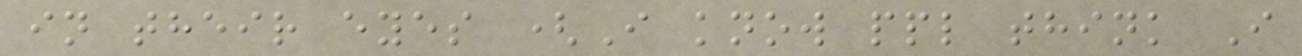in their eyes (I know ppl think I
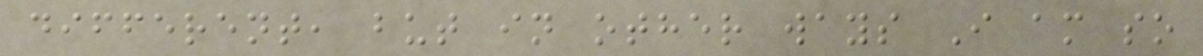different, but in other ways I am so
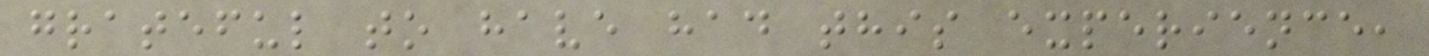grateful to have had this experience,
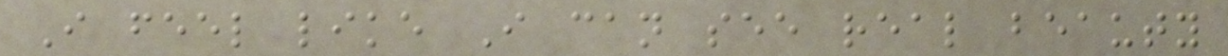I feel like I can see real beauty
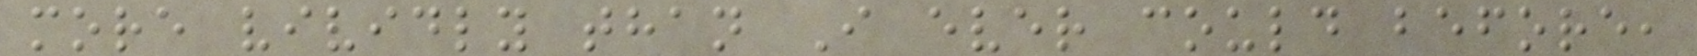more vividly than I ever could before,
